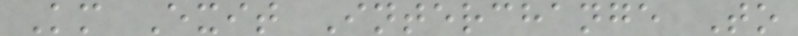Km Exit Interchange To
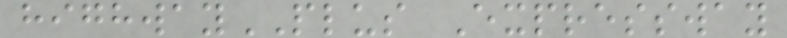highwayPLUS Expressway
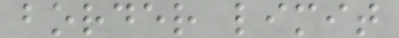border limit
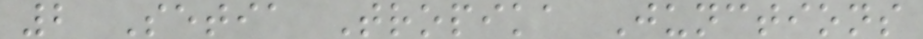2 Setia Tropika Junctions
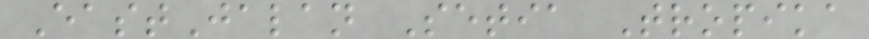EastJalan Setia Tropika
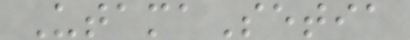UtamaSetia
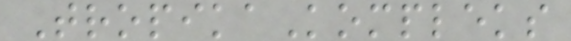TropikaKompleks
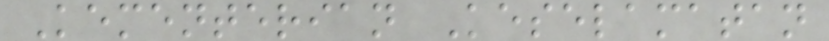Kementerian Keselamatan
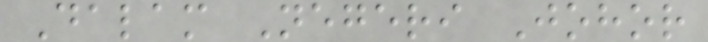Dalam Negeri Johor
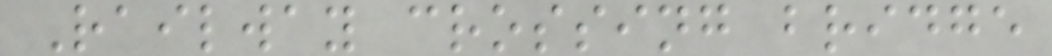Railway crossing bridge
